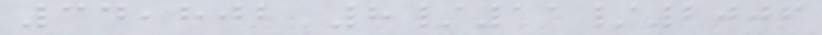34,802 8/11/2006
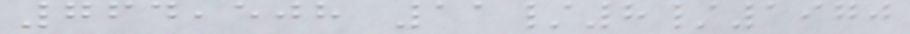764,508 11/8/1970
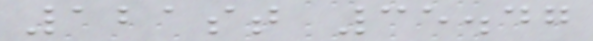121st 35.47
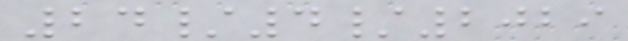24/4/2029
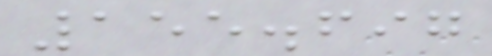155.697
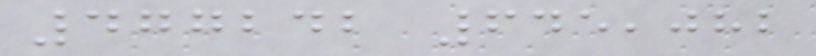477242 645,082
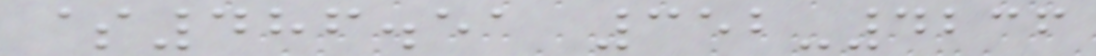$486.51 352-4236
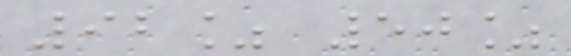92% 50%
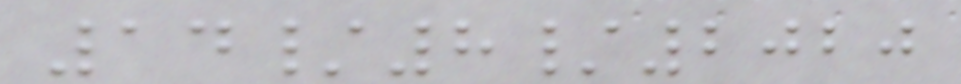14/8/2020
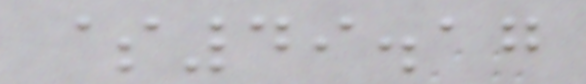$49.17
